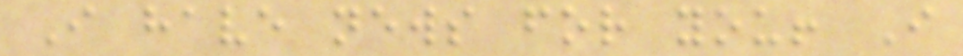I have news for you! I
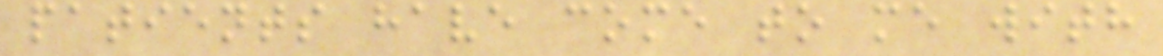patients have come to me with
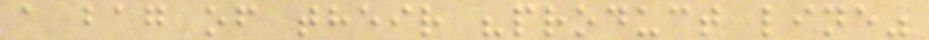a bag of their "product line"
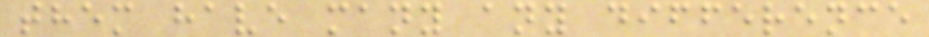them have many any difference
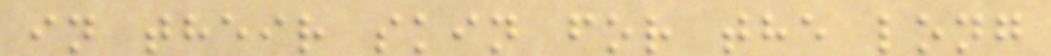in their skin for the long
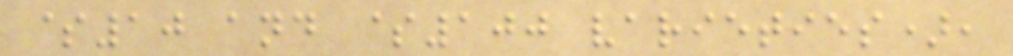$10 and $100 varieties),
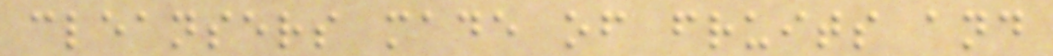cleansers made of fruits and
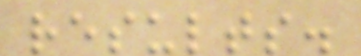results.
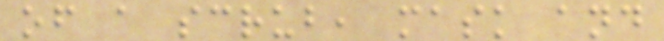of a scrub, mask and
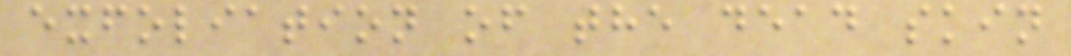exfoliation of the dead skin
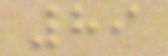89
